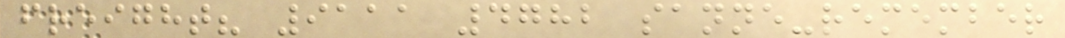freight? 9111 4782 sanne-remember
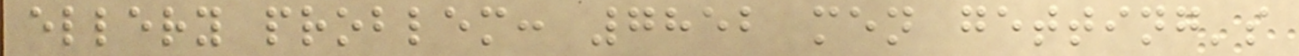ellery problem: 7852 men getting's
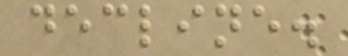decline.
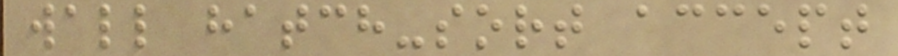wall hatch-sort accept
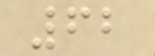62
